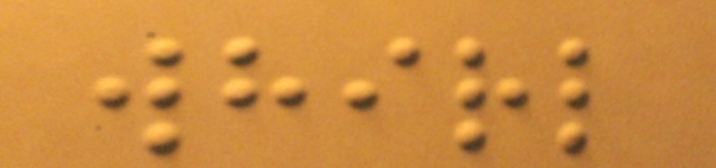whirl
